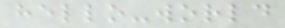hello-world
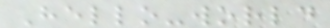Hello-world
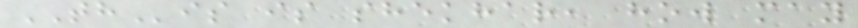THis is shekhar, how may
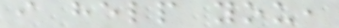i help you,
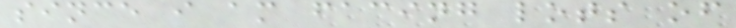since i am facing lots of
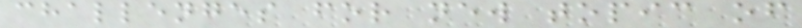challenges for new topic of
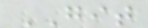GIT
